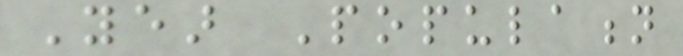Year Population
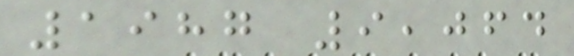1987 9,064
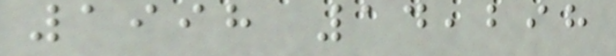1998 14,298
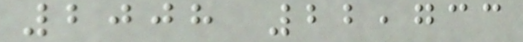2008 22,733
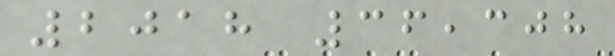2018 36,308
